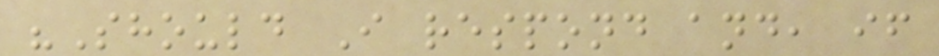"Should I respond and, if
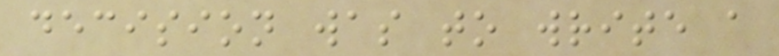decision was to write a
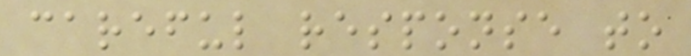careful response to
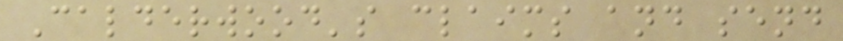Calderwood's claims and send
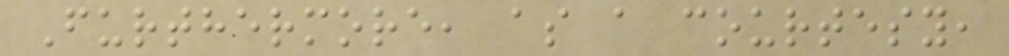Furthermore, as a courtesy,
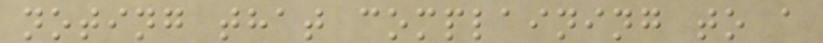noting that complaining to a
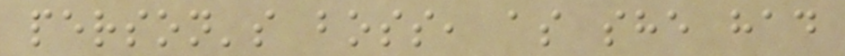person's boss, as she had
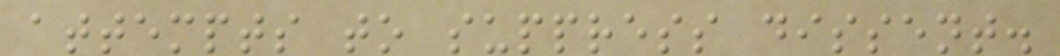attempts to suppress dissent.
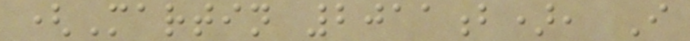(Martin 2011b), I
